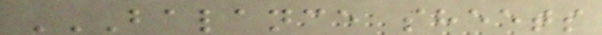BALANCE SHEETS
